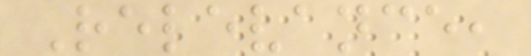Relevance,
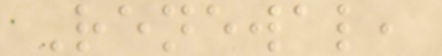Renewal,
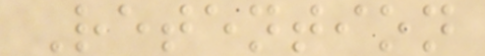Retention
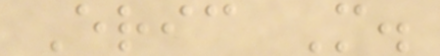Eric M.
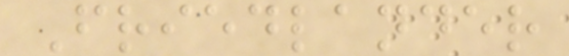Friedlander
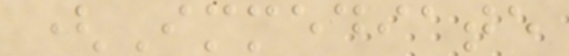(Immediate
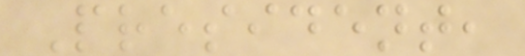President,
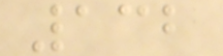132
